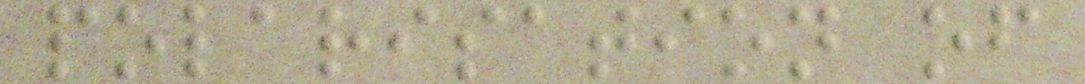polarisation of
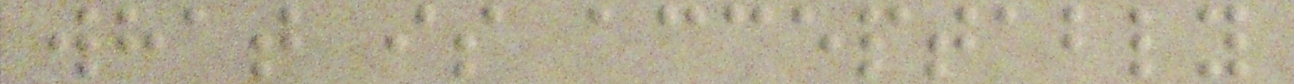what is acceptably
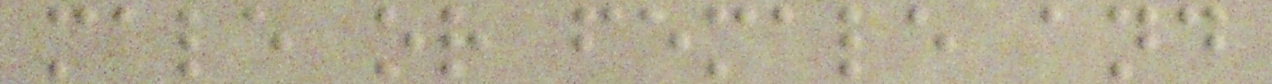male or female and
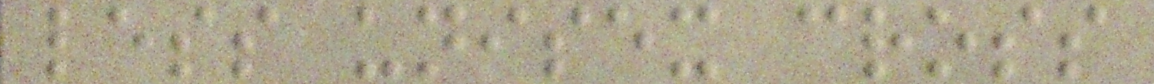less unisex cross
